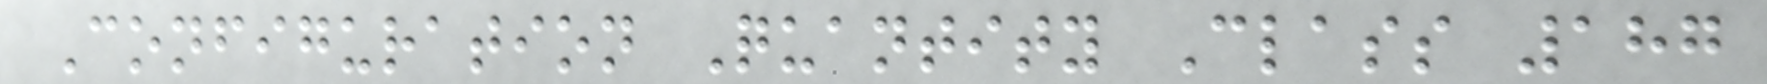Configuration Quantity Class 187
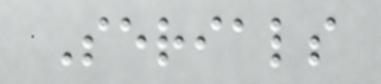Serials
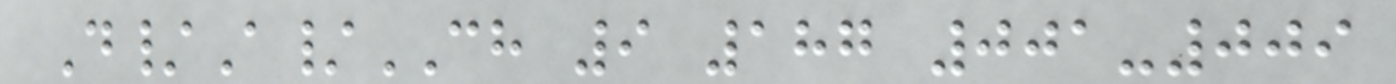D/A/CH 9 187 001-009
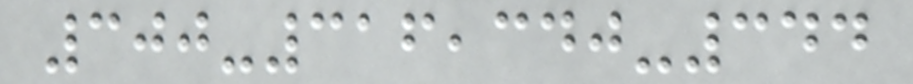300-316,340-344
